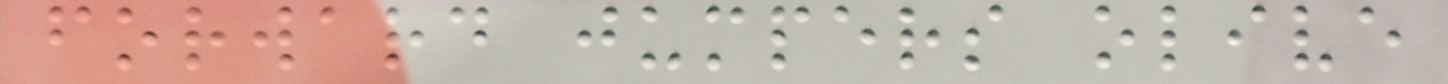forward jumpers olive
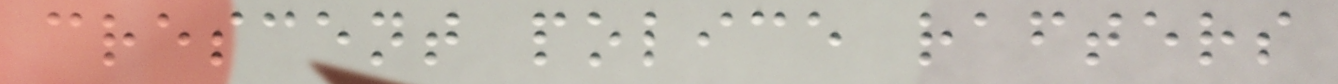crescent police rafters
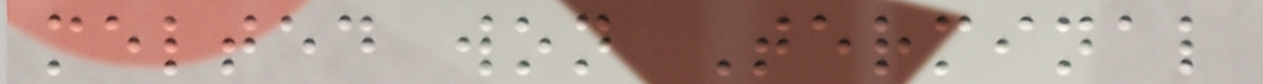melted won Terminal
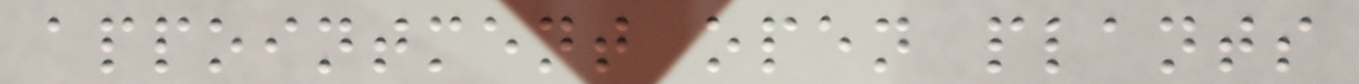appointment open plants
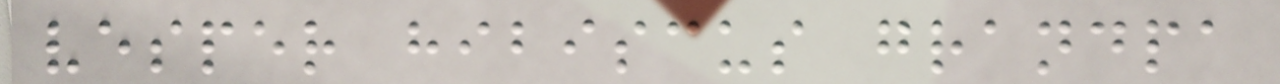vesper hibiscus grandpa
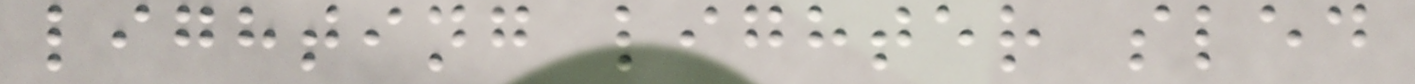lighting lighter sled
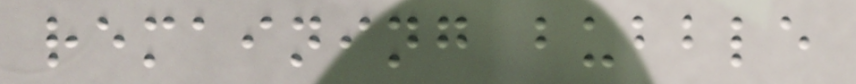remaining bubble
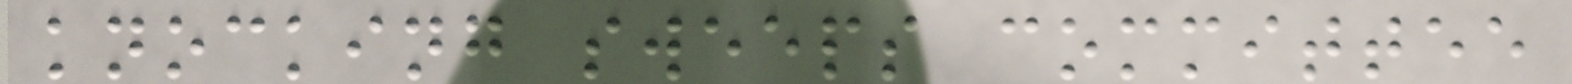knocking sweeps committee
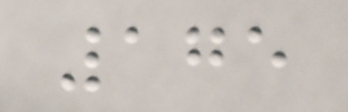175
